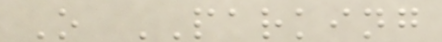O PARKING
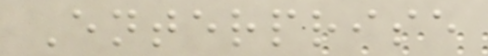Enterprise
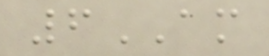6AM
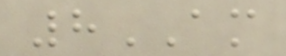8AM
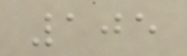105
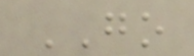GO
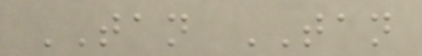TAN TAN
